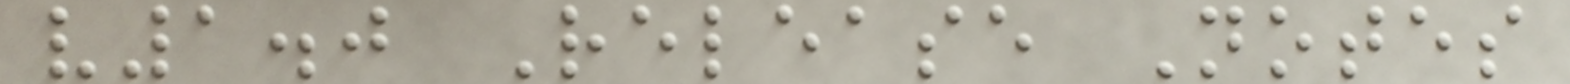v1.0 Release Notes
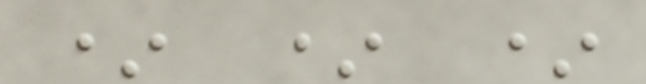* * *
